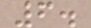6.
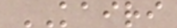KAIRI
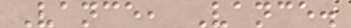Vance, Vance.
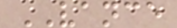VANCE
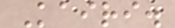Kairi.
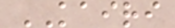KAIRI
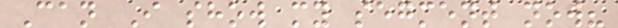Can I show my segment now?
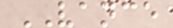VANCE
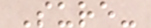Sure-
